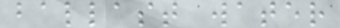ballast water
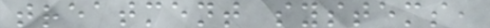treatment systems,
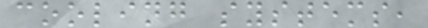cooling systems,
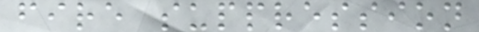fire suppression
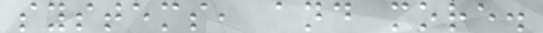systems, and more.
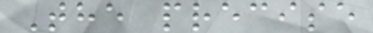The precise
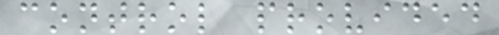control provided
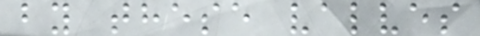by these valves
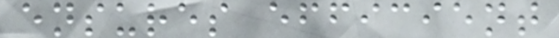ensures efficient
